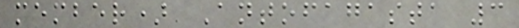member) Antofagasta 3
